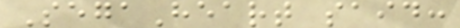SegaHeart said:
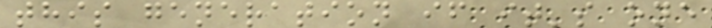this generation if it's one
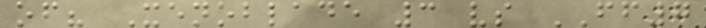of? Xenoblade 3 vs FF7
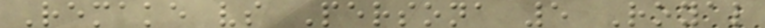Remake vs Persona 5 Royal
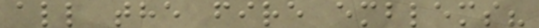all the fire emblems?
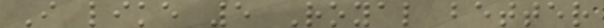I like 5 Royal better
